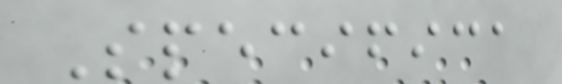Specifica
